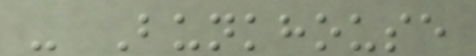- Bunkhouse
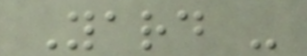Yard -
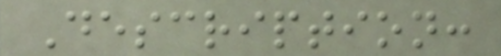Description:
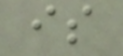is
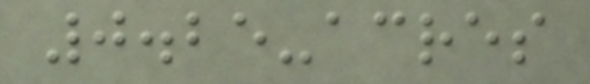0.25-acres
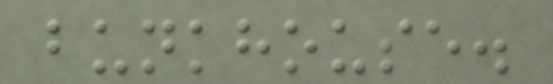bunkhouse.
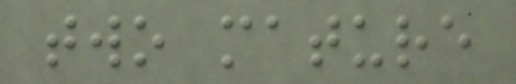two mature
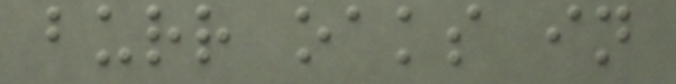burr oaks in
